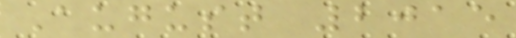August 2015
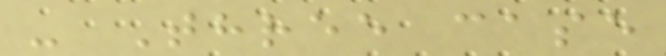- Three case
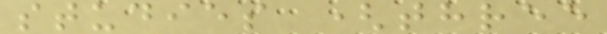studies (three
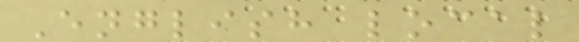English local
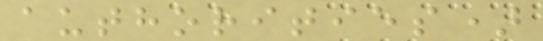authorities)
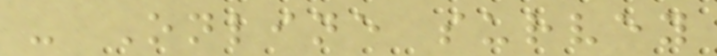- Online survey
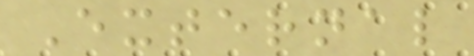External
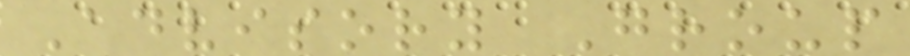Advisory Group
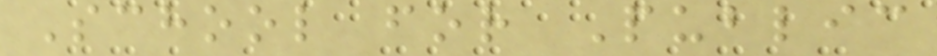School for Public
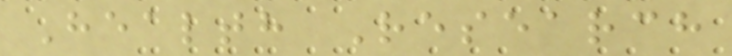Health Research
